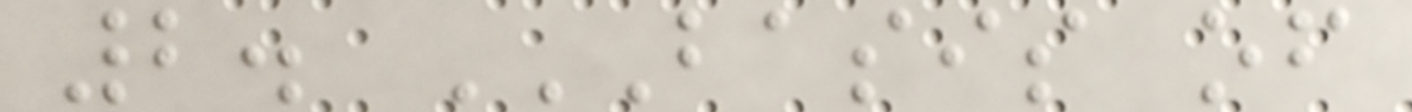2. BASIS OF
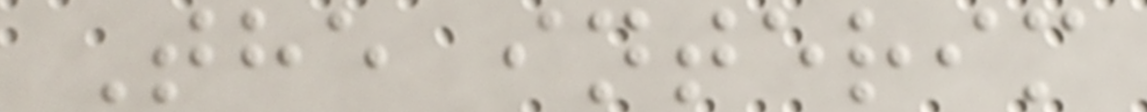The interim
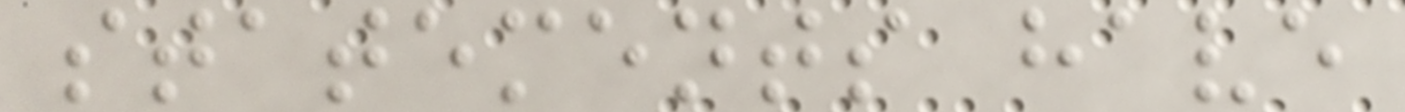statements have
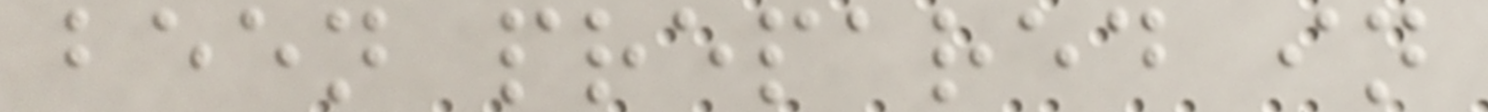been prepared in
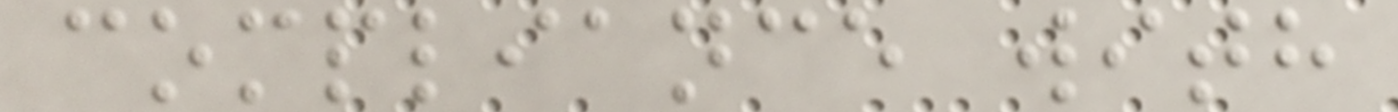compliance with
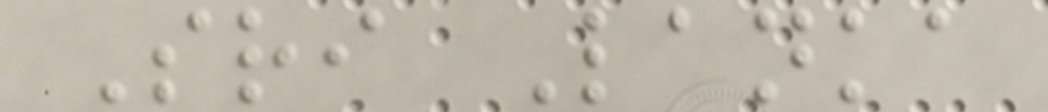Sri Lanka
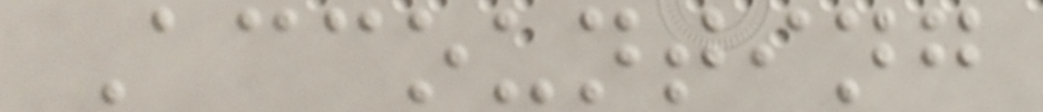Accounting
